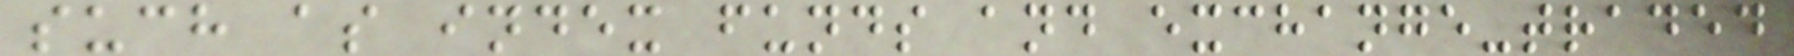such as index funds and exchange-traded
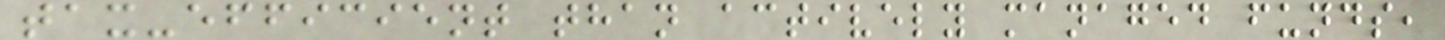tax-efficient than actively managed funds,
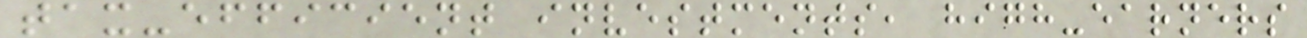tax-efficient investments, high-earners
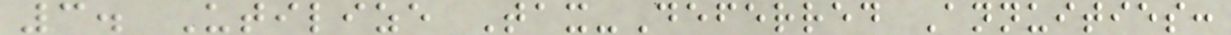3. Utilize Tax-Deferred Annuities:
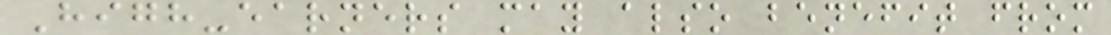High-earners may also benefit from
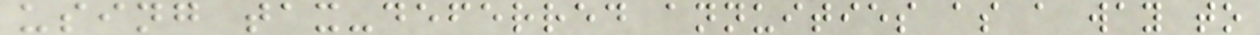using tax-deferred annuities as a way to
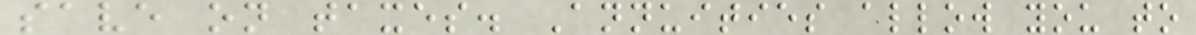save on taxes. Annuities allow you to
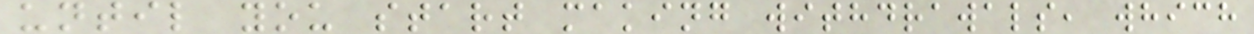until you start making withdrawals, which
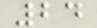24
